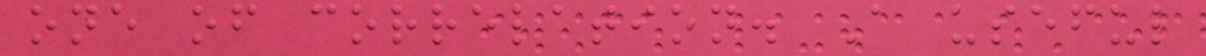one of correlation. A useful
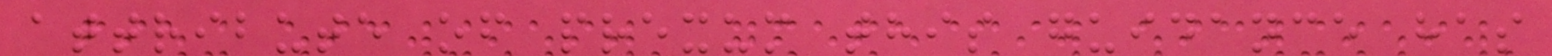attribute of prexum this guidance has
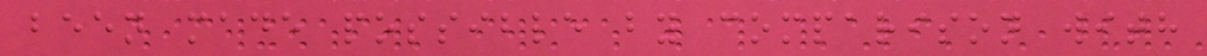been made possible by comparison with
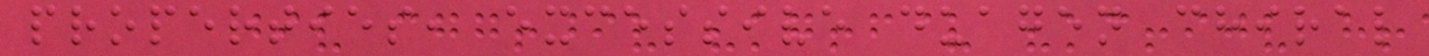properties, excessive duagen chiral
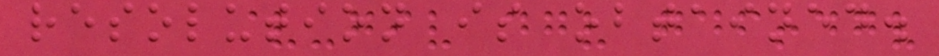resolution is obtained.
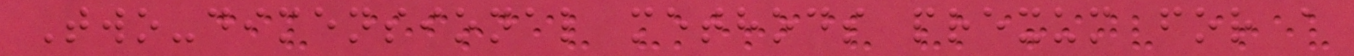Two-dimensional methods prexum for a
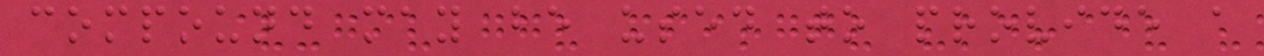compound may be used to provide a
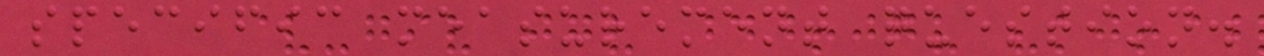specific measurement question.
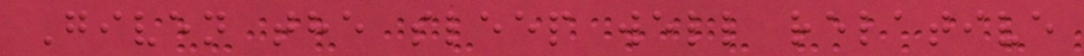Given the sleep well relative
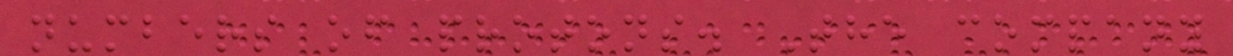numbers of protons. The company
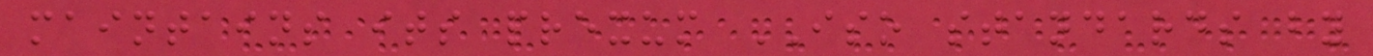maintains its prexum ISO standards by
